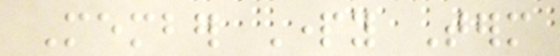Member Party Term
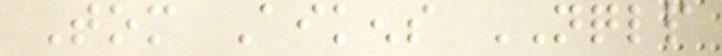Tom Aikens NQLP
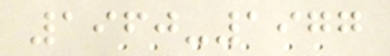1960-1977
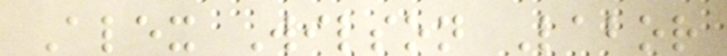Alex Wilson Labor
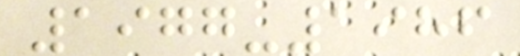1977-1986
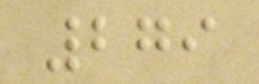279
